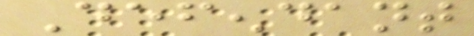Defendant
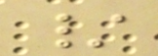/
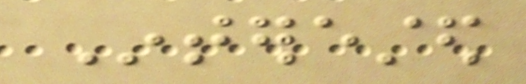Interested
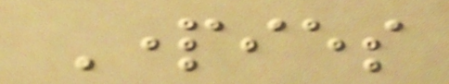Parties
